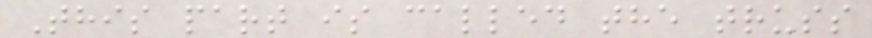This part is called the truss
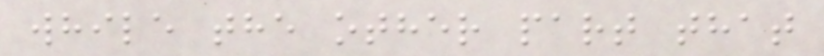while the other part that
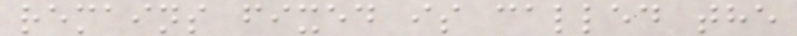remains fixed is called the
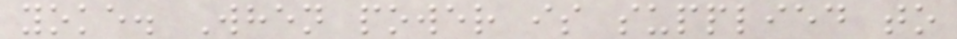yoke. When power is supplied to
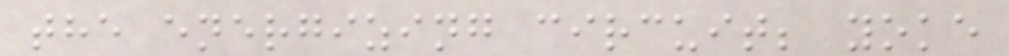the energizing circuit; yoke
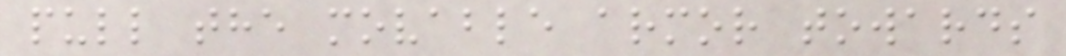pull the movable armor towards
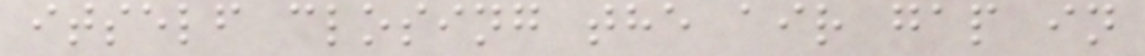itself closing the air gap in
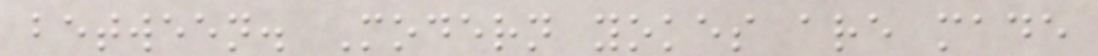between. Modern yokes are made
